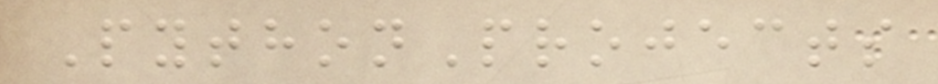PythonProjects
